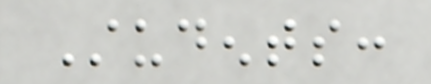Students:
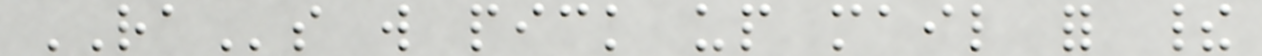RAs will pick up mail for their
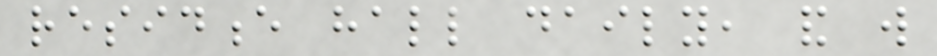residence hall daily, and will
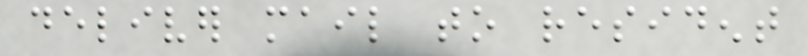deliver mail to resident
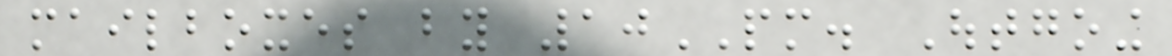mailboxes by 10PM. Outgoing
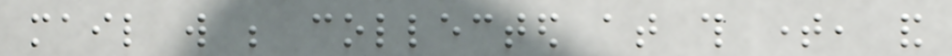mail will be collected at this time, and
